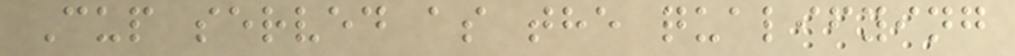Cup served as the qualifying
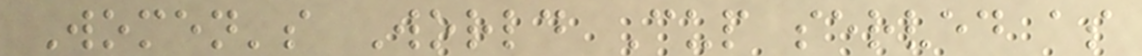Women's World Cup served as
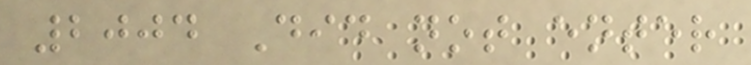2004 Did not enter
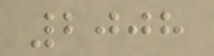2008
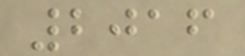2016
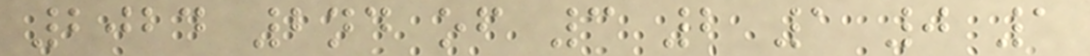2024 2nd of 3 2 1 0 1
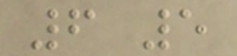6 5
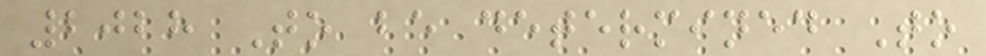2028 To be determined To
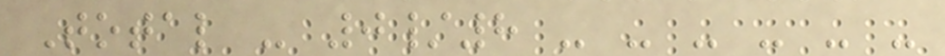Total - 0/8 - - - - - -
